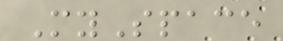MySpace
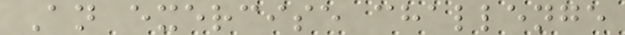An exercise challenge
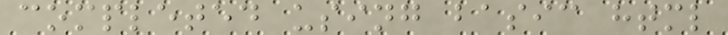completed using basic html
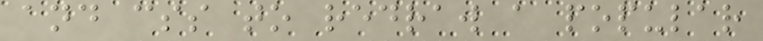and css to redraw a popular
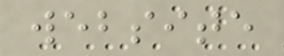website
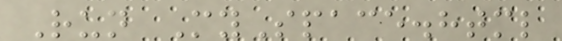Run MySpace.html
